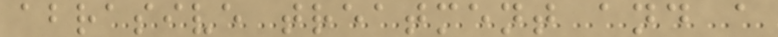abrasive treatment and a
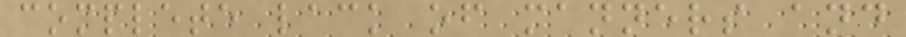complete lack of manners and
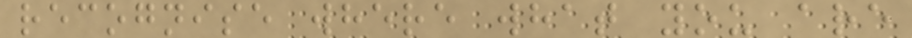recognise where what you are
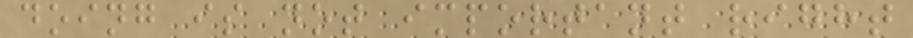doing is not important right
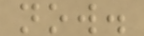now.
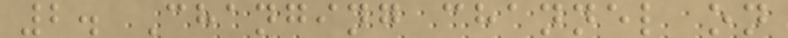2. Changing channel on
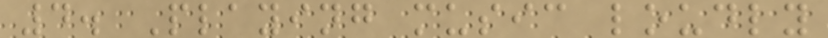4. Playing music loudly
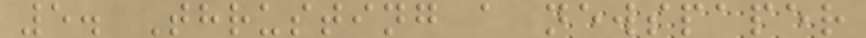5. Thrusting a newspaper
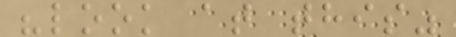"look at this"
